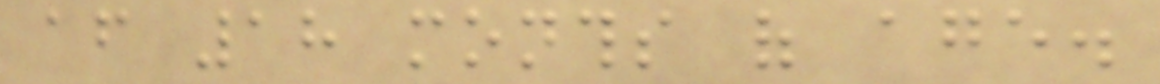after 18 months of age.
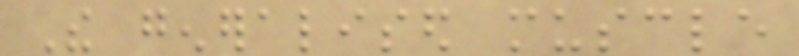The generalised muscle
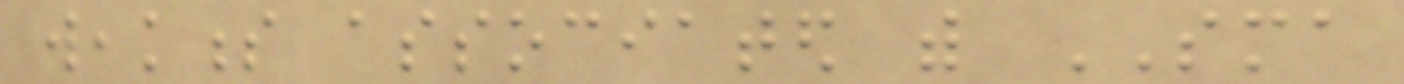weakness associated with SMA
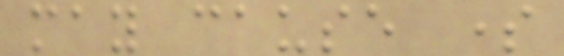may cause some
